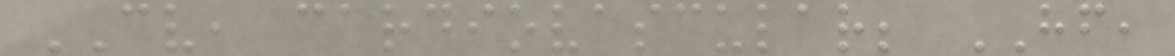CV, cardiovascular; HF,
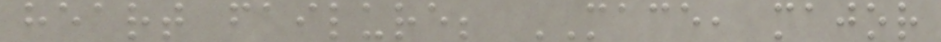heart failure; MACE, major
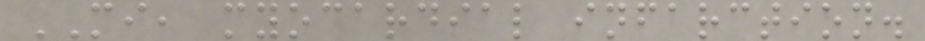MI, myocardial infarction.
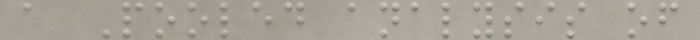a Pooled analysis of
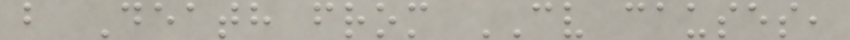b Death from CV causes,
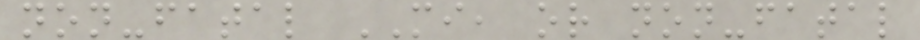non-fatal MI, or non-fatal
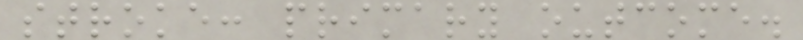stroke: primary outcome.
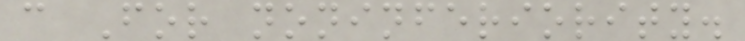c For noninferiority.
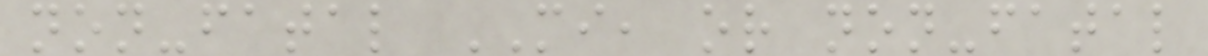non-fatal MI, or non-fatal
